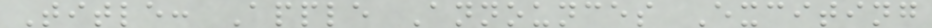Title: Apple Announces Exciting
